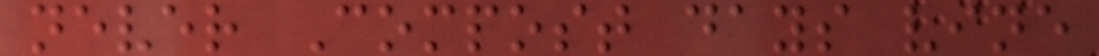never Compost days vine
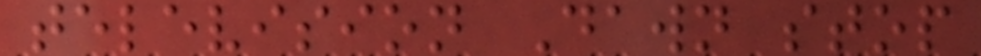television Dawn stop
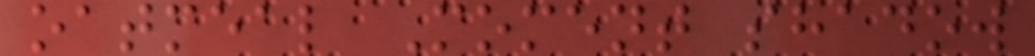oatmeal Moment shadow
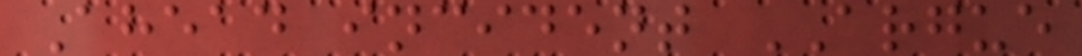Ahead incident ARGUE
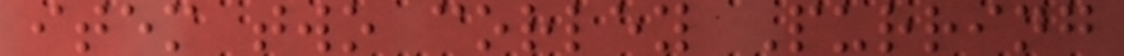item two corley Purring
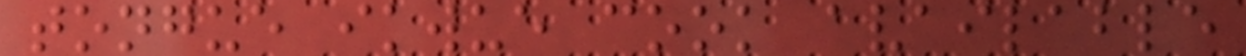tongue ikwue cook available
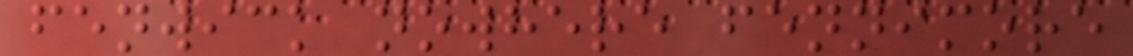fenwick nowhere fennimore
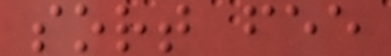sort fee
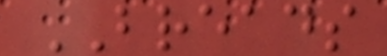BREADS
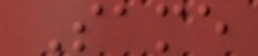Same
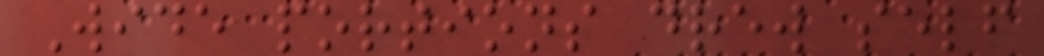Wide portions drew self
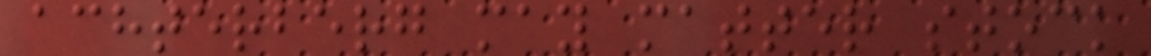achterberg may matter stock
